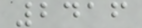2416
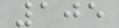105
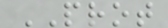PROT
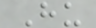Hu
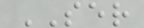SER
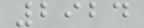2924
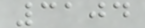3104
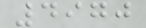4970
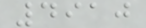4910
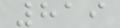819
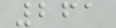261
